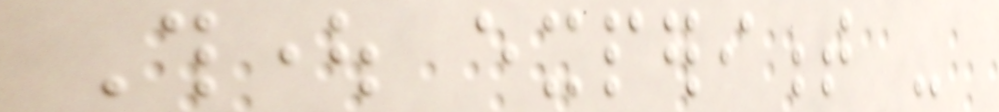Thought experiment -
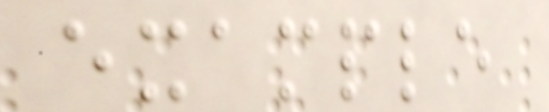example
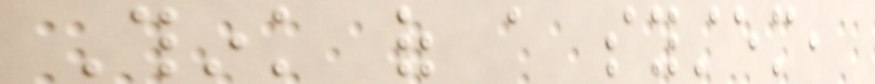Think of a system,
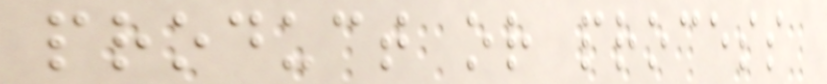product or process
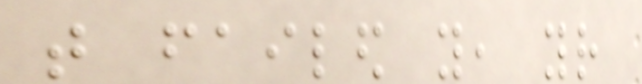that failed you, your
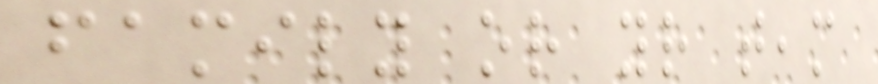family or your team
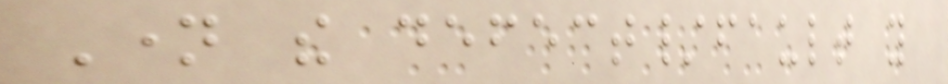Name the defect/fault you
